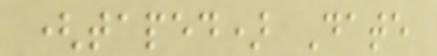(taped) Date
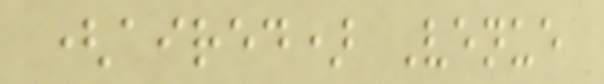(aired) Venue
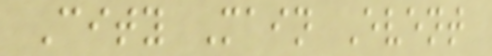City Main Event
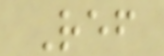Ref
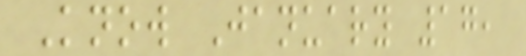Know January 17,
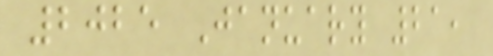2025 January 21,
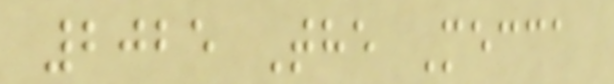2025 The Mecca
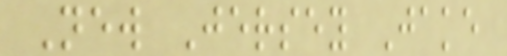New Jersey Jake
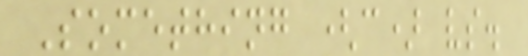Something (c) vs.
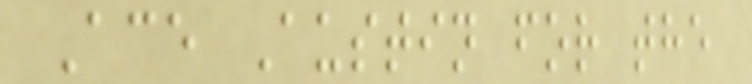Ace Austin for the
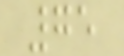75
